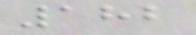182
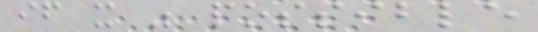if it was possible
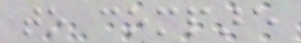to compare
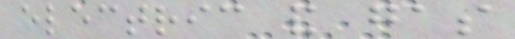electric and gas
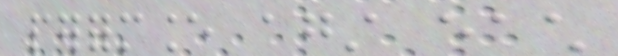performance against each
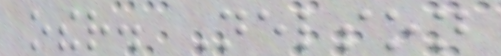other. Nelson
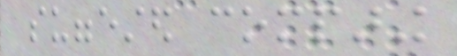suggested comparing
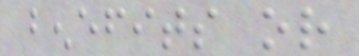benefits or
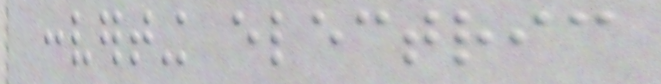converting electric
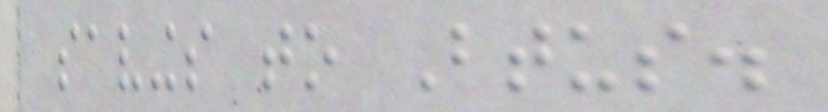savings to Btus.
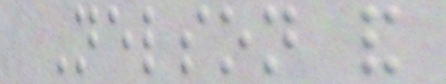Nelson and
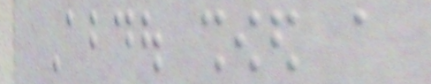Abdou showed a
